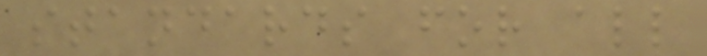standards for all
